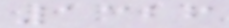1326
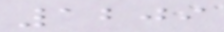1209
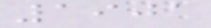1901
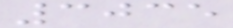3035
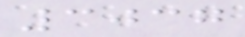3037
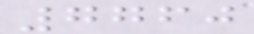7760
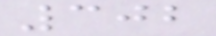302
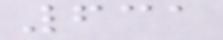631
